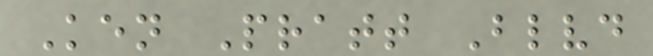Ken Pratt Blvd
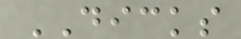DICKS
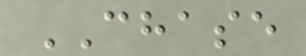CHASE
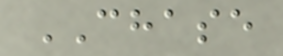CHASE
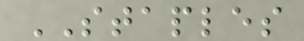STAPLES
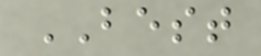BEST
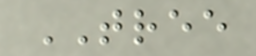TREE
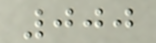000
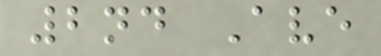2nd Ave
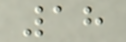18
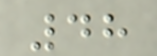48
